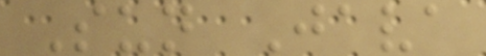Sun Java
